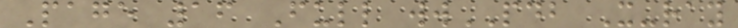Page 16 Full wwPDB X-ray
